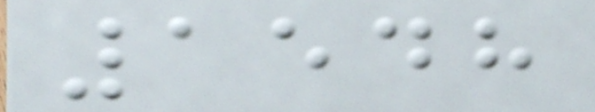1548
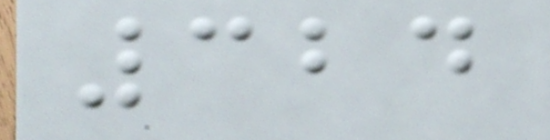324
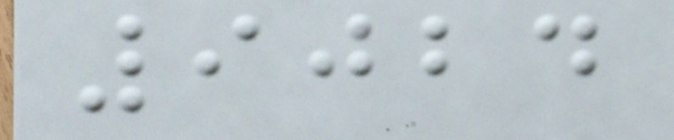9024
